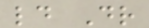ld Dr
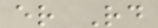er Rd
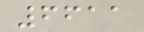6611
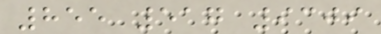855 517 9309
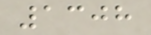1308
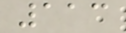113
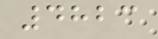4823
